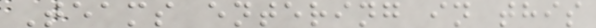Teams entering in this
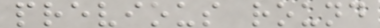previous round
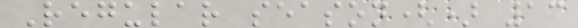Regular season() 13
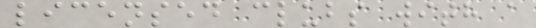licensed clubs with a
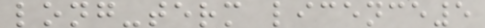long-term licence5
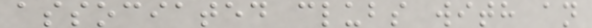associated clubs with an
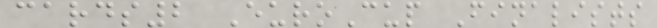cards2 EuroCup Finalists
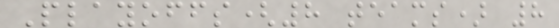Playoffs(8 teams) 8
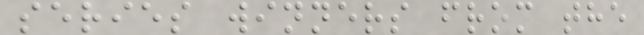series winners from the
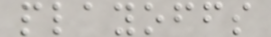playoffs
